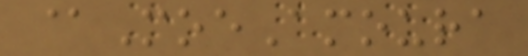@MoeAmoura
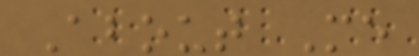About Me
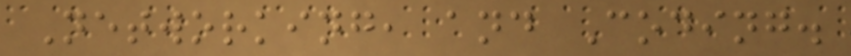Networking, and Coding.
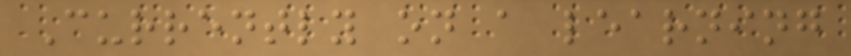Currently on a learning
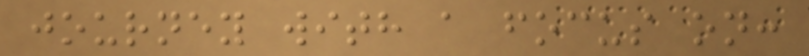journey with a focus on:
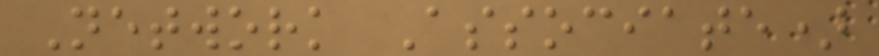Network Associate)
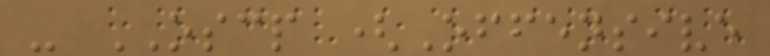- OSCP (Offensive
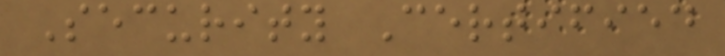Security Certified
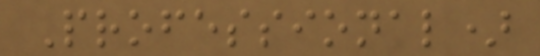Professional)
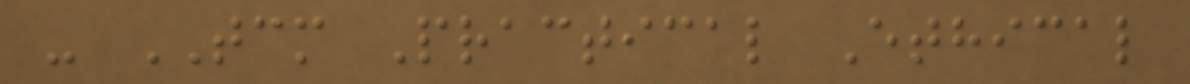- TCM Practical Ethical
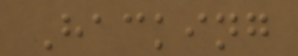Hacking
